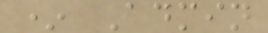* Admin
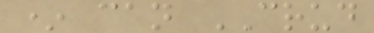* can CRUD
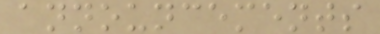announcements
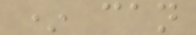* can
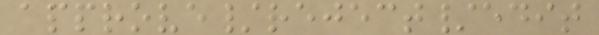approve/reject/edit
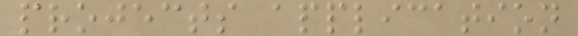projects application
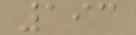193
